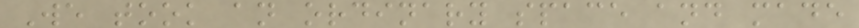We took an ordinary space and made
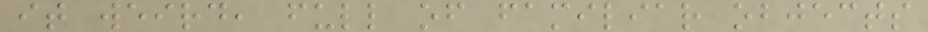it weird, full of familiar objects
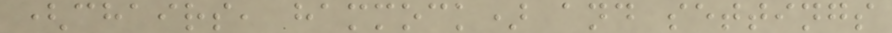(chairs, hammock) and settings
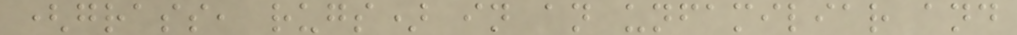(grass, rugs) in an unfamiliar and
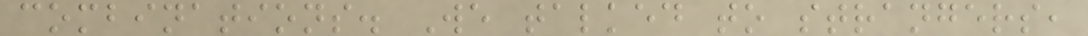combinations. We talked to strangers,
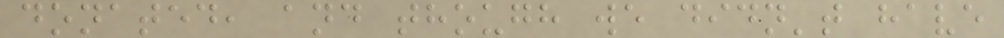donated, and though we didn't have
